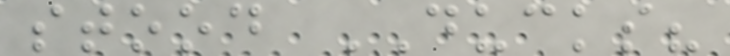stood DUCKS?
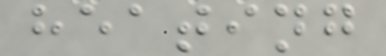heating
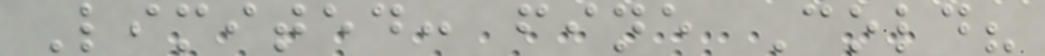Limited: fine Cold?
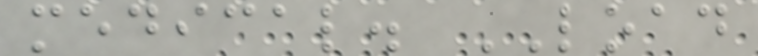medical. LOAD
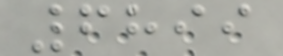6899
